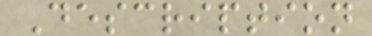Description
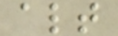alt
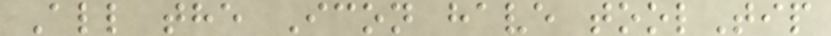All the Icon have toolTip
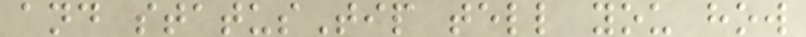and statusTip tell you how
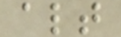alt
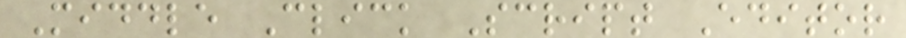Middle Click Script Editor
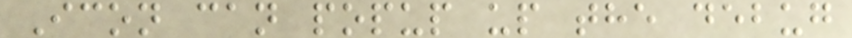Icon can popup up the debug
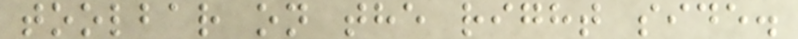toolbar on the right side.
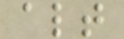alt
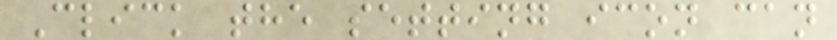Click the setting icon can
